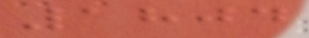1804
